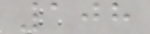108
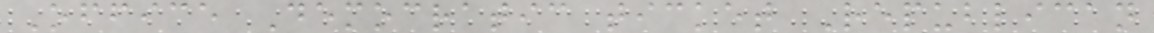Office Democratic ticket Republican
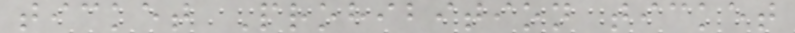ticket Prohibition ticket
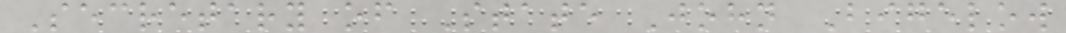Secretary of State John Bigelow
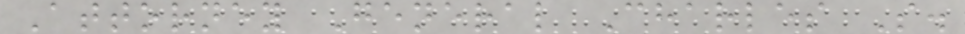Attorney General Charles S.
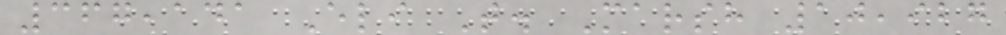367,141 Eli T. Marsh 10,927
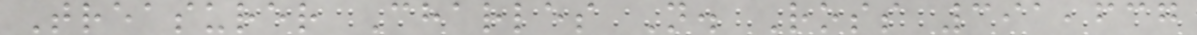Treasurer Charles N. Ross 391,637
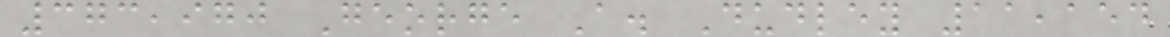373,970 George A. Dudley 11,154
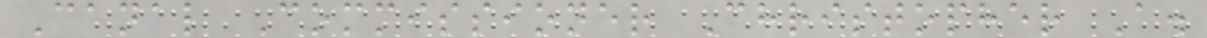Canal Commissioner Christopher A.
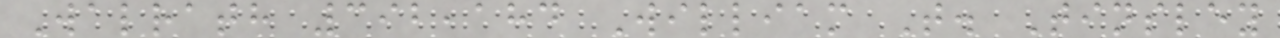Walrath 392,184 William T. Tinsley
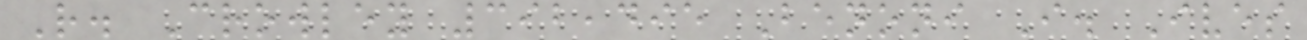R. Crowley 392,495 Benoni I. Ives
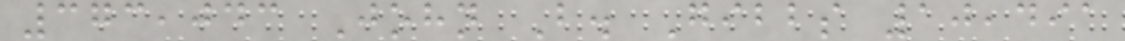373,043 John B. Gibbs 10,491
